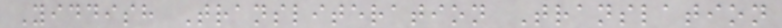Yiddish Transliteration Translation
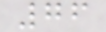76
